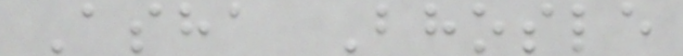Asha Bhosle
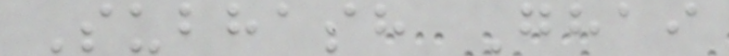Subhash Ghai
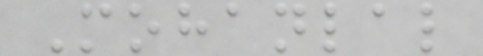Mohanlal
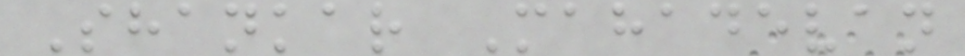Shankar Mahadevan
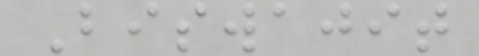Biswajit
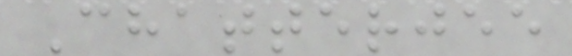Chatterjee
